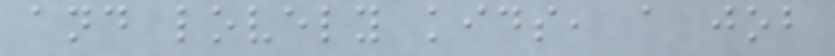and lovely kids, a job
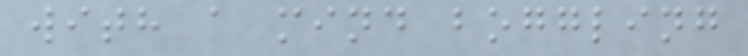with a mind boggling
